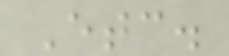Etc.
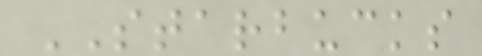STARBUCKS
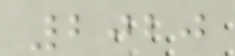2020
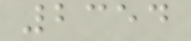2354
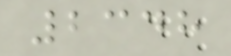2348
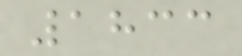1833
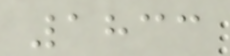1833
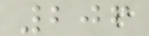206
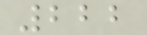222
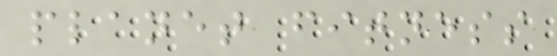planet fitness
